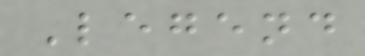Legend
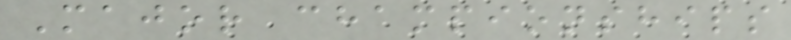Major championships
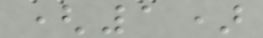(1)
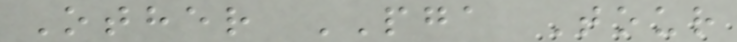Other PGA Tour
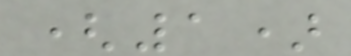(1)
